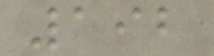192
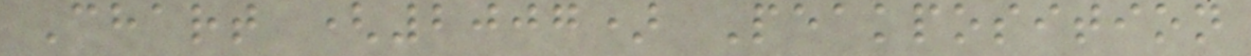Chart (2007) Peakposition
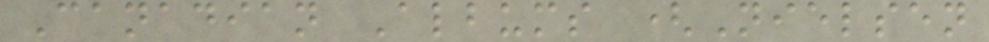Canadian Albums (Nielsen
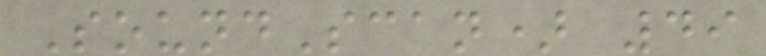SoundScan) 49
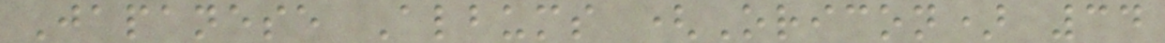Japanese Albums (Oricon) 34
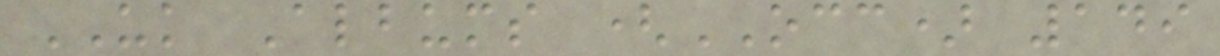UK Albums (OCC) 149
